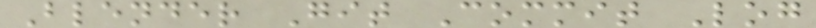Blender Git Commit Log
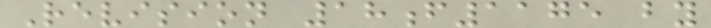Revision 18f1175 by
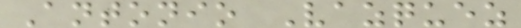Antonio Vazquez
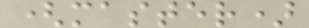(master)
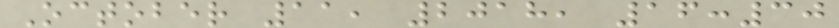October 11, 2018, 16:30
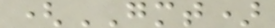(GMT)
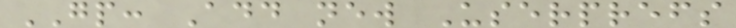GP: Add new Userprefs
